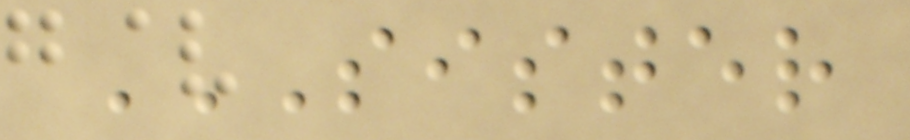SISTER
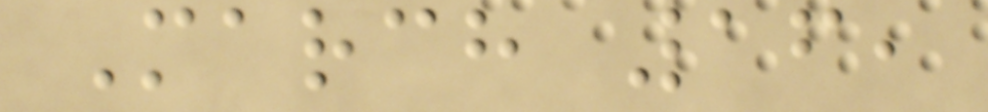March 16,
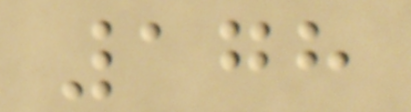178
